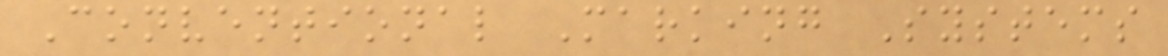Conventional Marking Systems
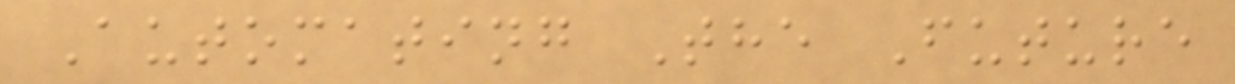Automating The Future
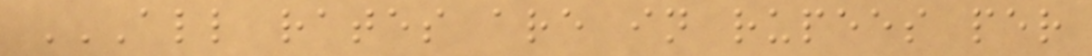ALL RATES ARE IN RUPEES PER
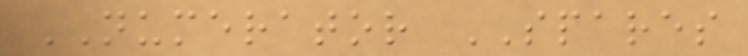NUMERATOR SPARES
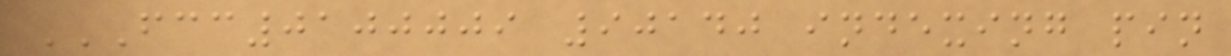FCC0100009 90140 INDEXING PIN
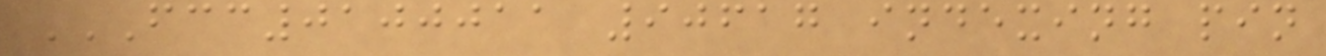FCC0100011 90617 INDEXING PIN
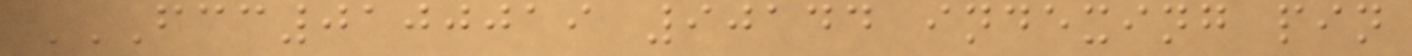FCC0100019 90144 INDEXING PIN
